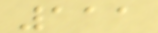111
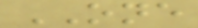ONE
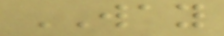WAY
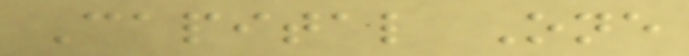Capital One
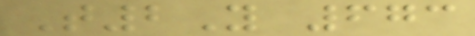T2Y 673
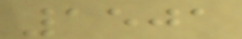1501
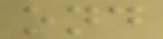ond
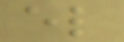el
